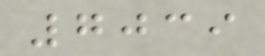7039
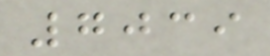7039
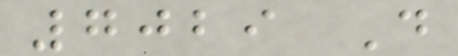7029 D
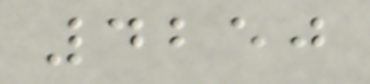4250
